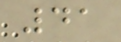41
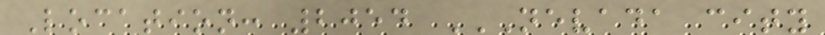Location: 2054 NEVADA CITY
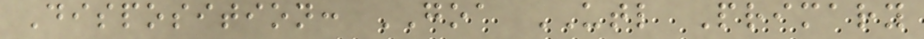Disposition: GOA UTL Primary
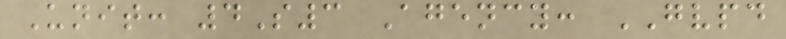Unit: 4S3 Agency: GVPD
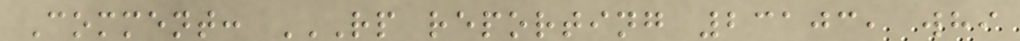Comment: RP REPORTING 23103, WHI
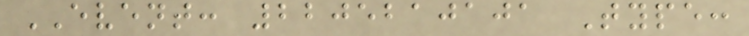EVENT: 2205210101 Type:
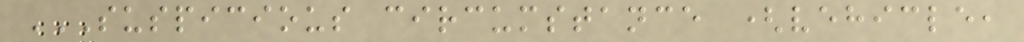SUSPICIOUS CIRCUMSTANCE (VEHICLE,
